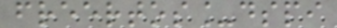freertos_dspi
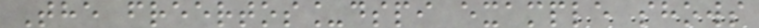The freertos_dspi example shows
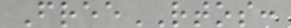FreeRTOS:
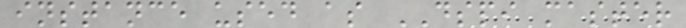instance used as DSPI master
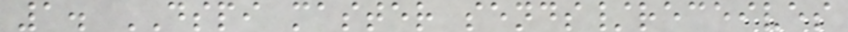1. DSPI master sends/receives
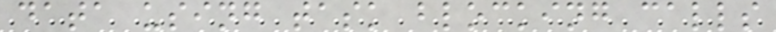data using task blocking calls
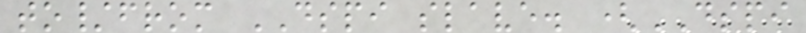to/from DSPI slave. (DSPI
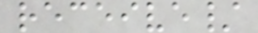receive/
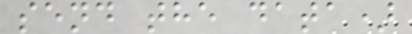send the data)
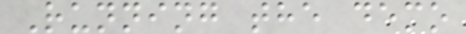Running the demo
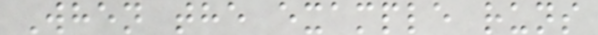When the example runs
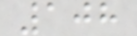108
